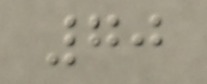70
